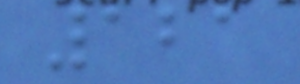121
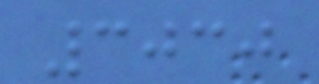3030
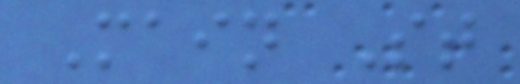Main St
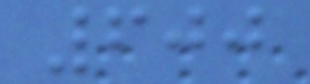600
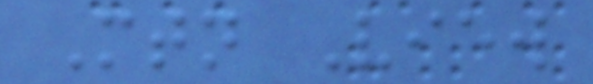Mtn View
